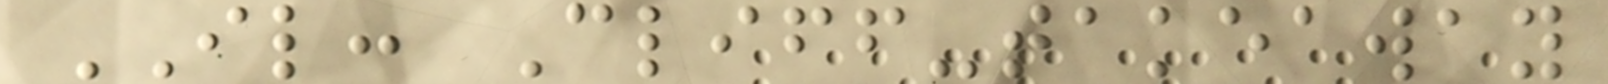IL: Cliff-takeaway
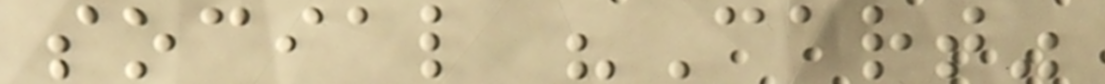social "Cart"
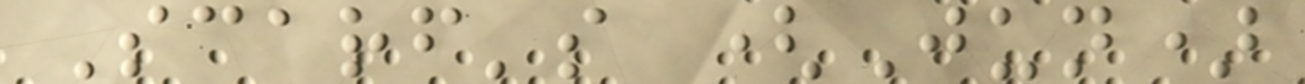Scarf's (Jun)
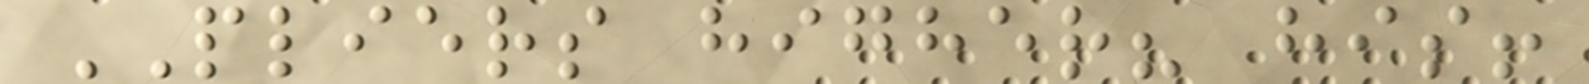PLIERS higher? his!
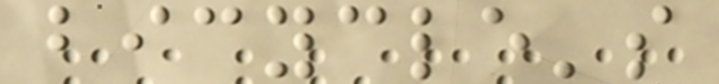bicycle's
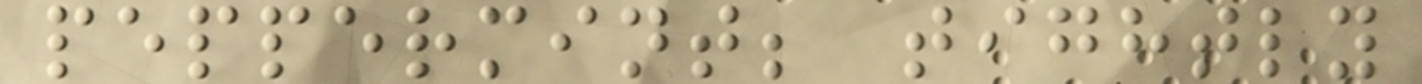peppermint; tightly
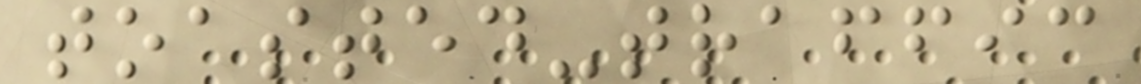toasted-traffic
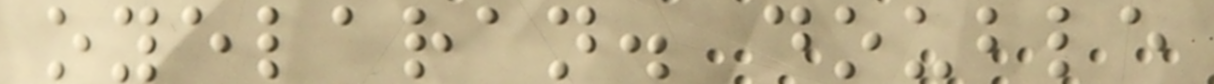oyelaran. double
